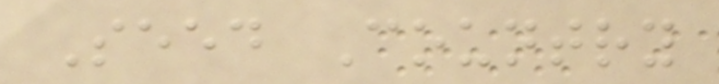Seed Country
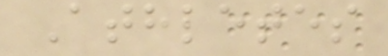Athletes
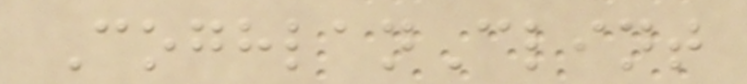CoghlanClint
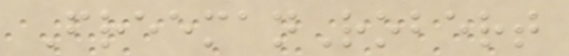FreemanRobert
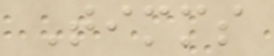Timms
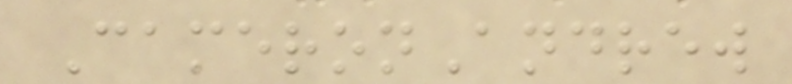CameronAndrew
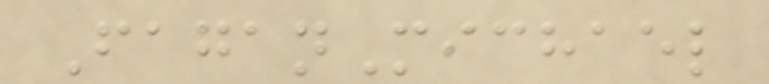FaganMichael
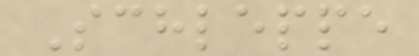Schleppe
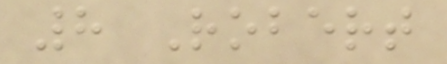8 Robert
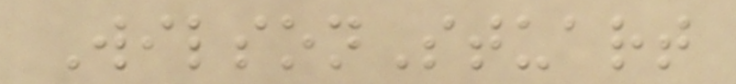WilsonStuart
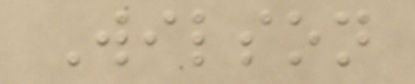Wilson
